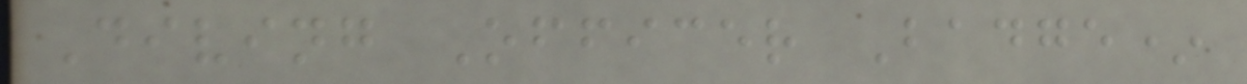Diving Officer Badge*
